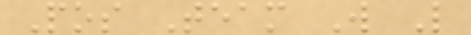Pos Team W L
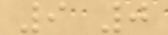9 0
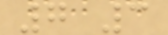7 3
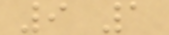9 1
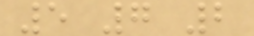5 7 2
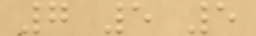7 5 5
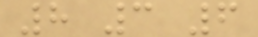8 3 6
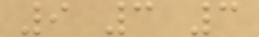9 3 3
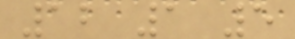12 1 5
